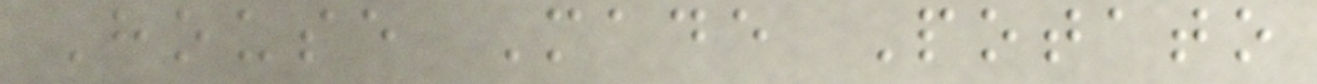House Made Potato
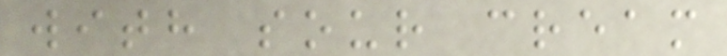with sour cream
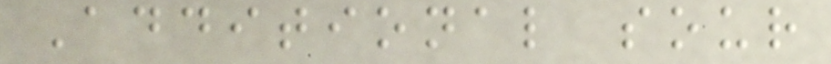Additional sour
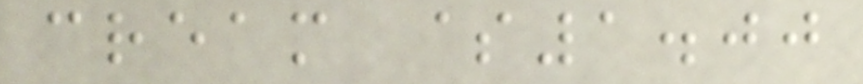cream $1.00
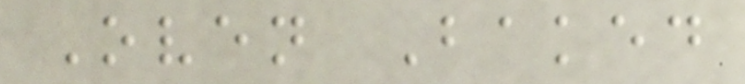Oven Baked
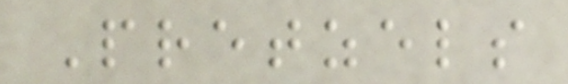Pretzels
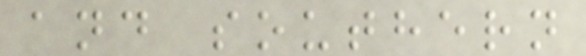and southern
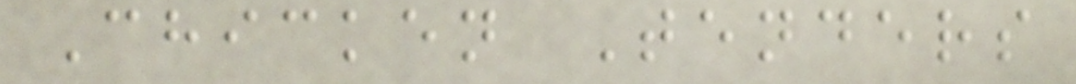Chicken Tenders
